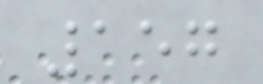157
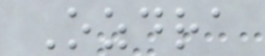Ozdra
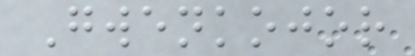Gwenkojor
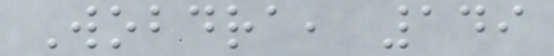Wobdra, 149
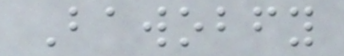Bawobfy
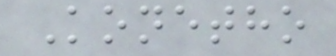Konetho
